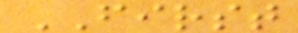FIRST
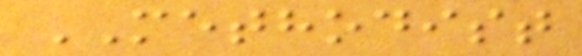METHODIST
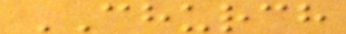CHURCH
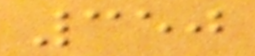350
